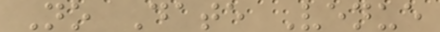No Date Venue
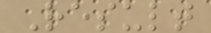Result
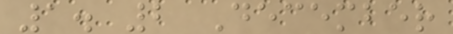1. 2 December
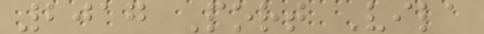2017 Port Vila
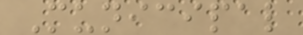Municipal
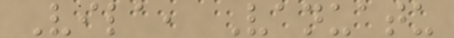Vila, Vanuatu
